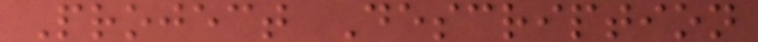Project Description
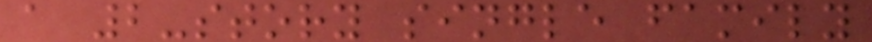a 2-story single family
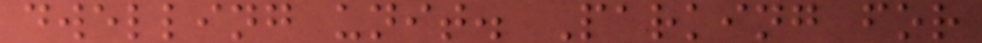dwelling unit. Parking for
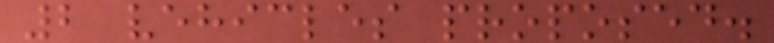2 vehicles proposed.
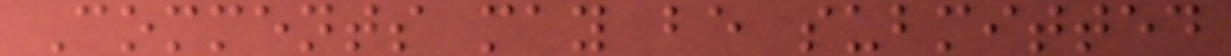Comments may be submitted
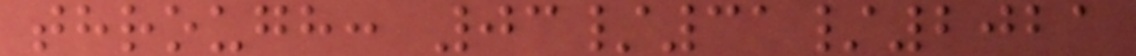through: 03/31/2021
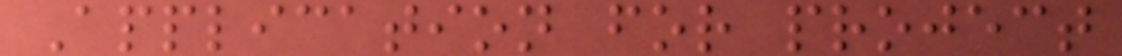Application for project
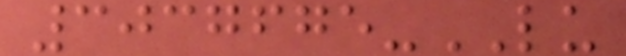3037675-LU
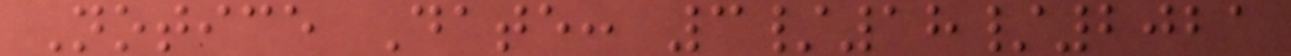Notice Date: 3/18/2021
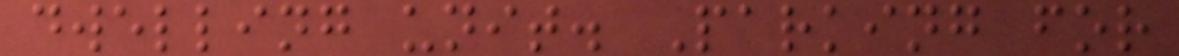dwelling unit. Parking for
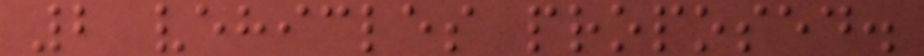2 vehicles proposed.
